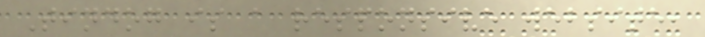Tindog is a responsive website,
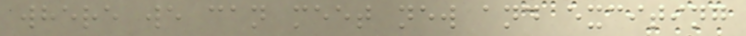where we can meet new and exciting
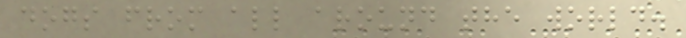dogs from all around the world.
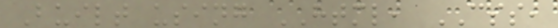Built using HTML, CSS,
